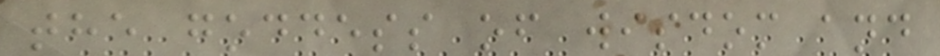the goddess of wisdom and
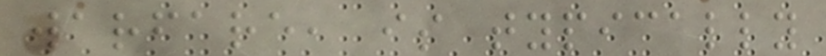warfare, is typically
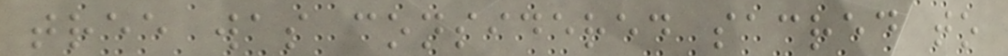tree was considered sacred to
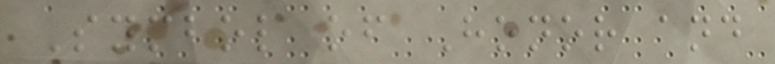Symbol of Honor and
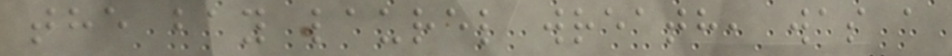the bay laurel wreath, was a
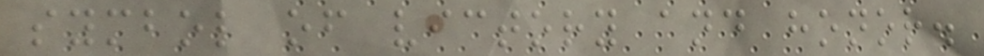symbol of victory and honor.
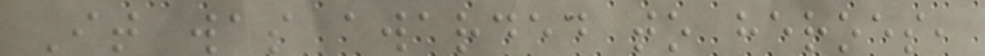It was awarded to heroes,
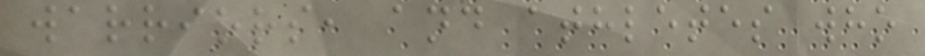warriors, and athletes who
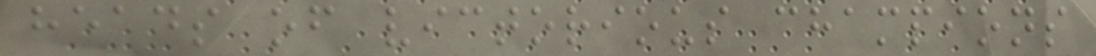heads of victorious champions
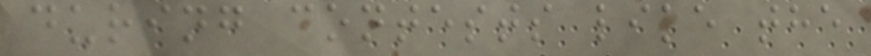during contests like the
